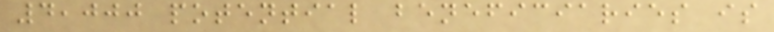4,000 potential beneficiaries is
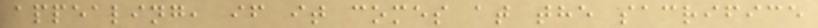appealing, if it comes at the sacrifice
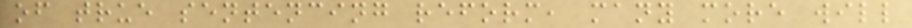of true sentencing reform, many more will
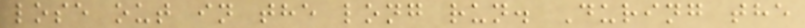lose out in the long run. During the
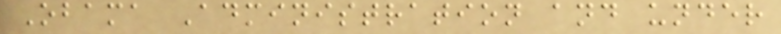Obama Administration and under
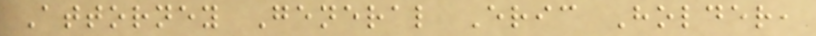Attorney General Eric Holder,
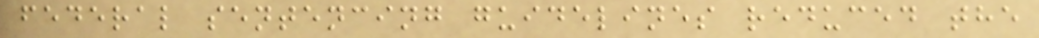federal sentencing guidelines reduced the
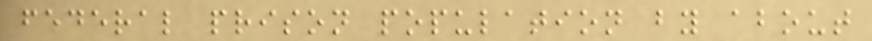federal prison population by about
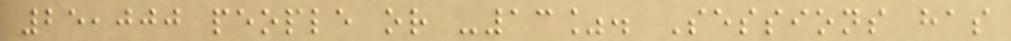25,000 people or -13%. Sessions has
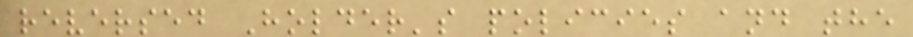reversed Holder's policies and the
